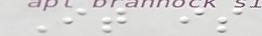It is
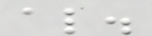al.
